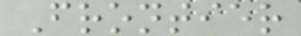Frontier
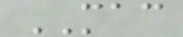MAC
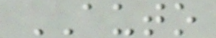AUTO
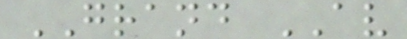GRAND AV
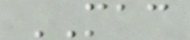MAC
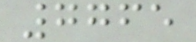7765
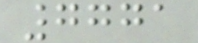7771
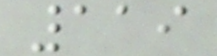119
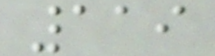119
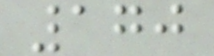170
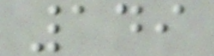149
